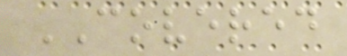COVERED
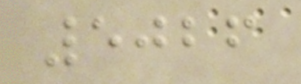5026
